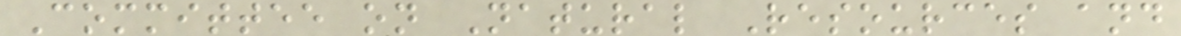Committee on Natural Resources and
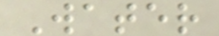Water
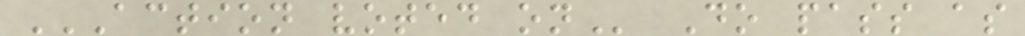ACTION VOTED ON Do pass as
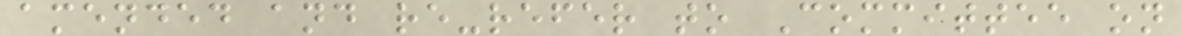amended and re-refer to Committee on
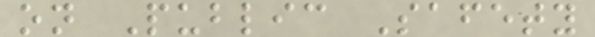on Public Safety
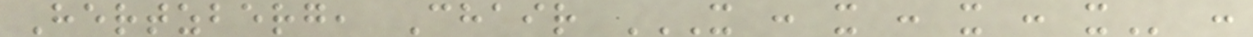Hertzberg, Chair X : X : X : X :
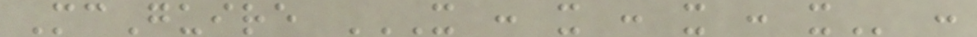McGuire X : X : X : X :
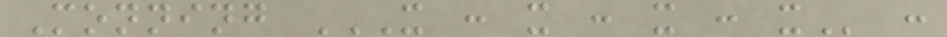Monning X : X : X : X :
